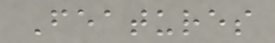Features
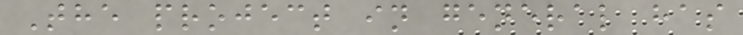The project in general has
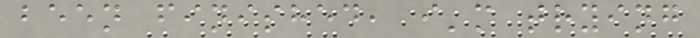been finished, i'm trying
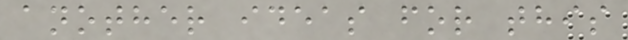another ideas for this
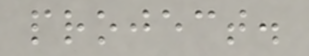project.
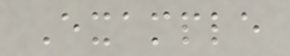Example
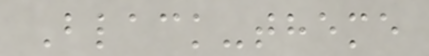Black-theme
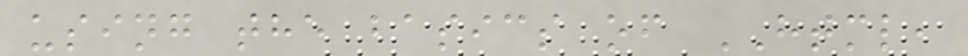using the basics of HTML,
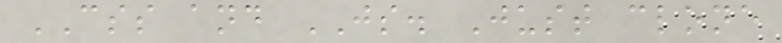CSS and JS. Just clone
